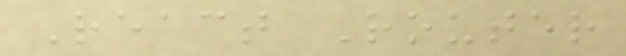React Router
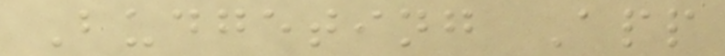Budgeting App
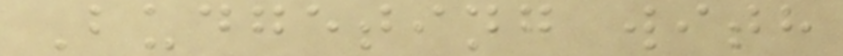Budgeting with
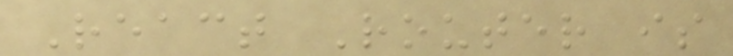React Router is
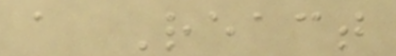a React
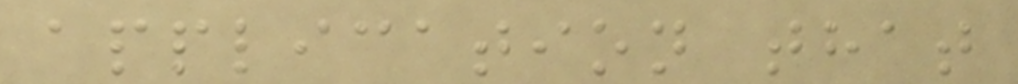application that
